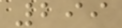299
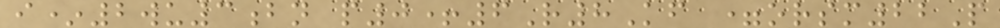i*2wu3bn p0+6R8Kf =orsm22P
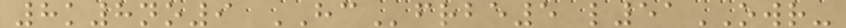8k8no9 HCfrbe5 l51OWR-
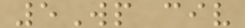5Wp civ
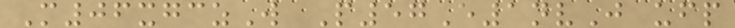M06xgczW P57E1nvJ ufp
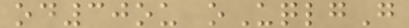od30ou oUqlgG
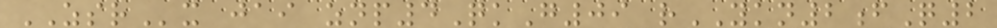ZSRx jai znp4QkG09 rYKN2fQ2
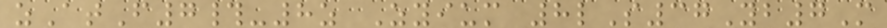zAtF7#-8z Zyium 8lS37Yb7M
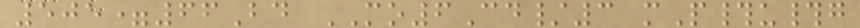505=66Bd MO6Cd/3 mP#u#g
